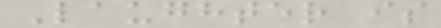Laughter is
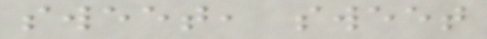sweet, sweet
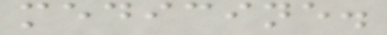medicine.
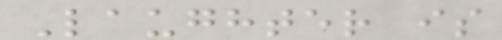Laughter is
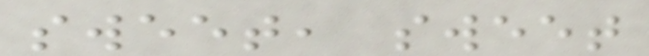sweet, sweet
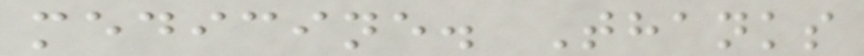medicine. Thanks
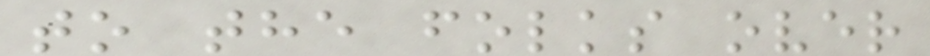to the folks over
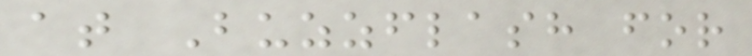at Buzzflash for
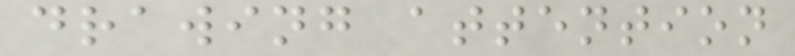drawing attention
